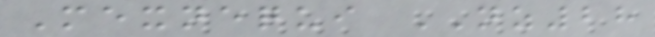Mexnequi NZ28
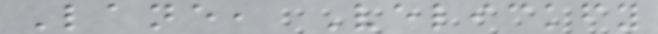Lane, Velickfy
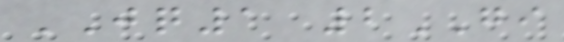JQ1 2GI
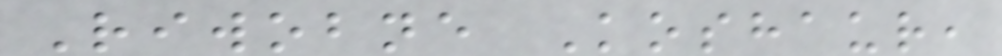Riwobne Koshaur,
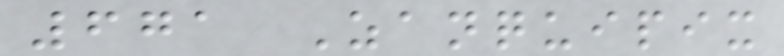671 Zanquipix
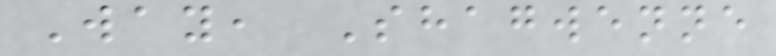Way, Shagwenne
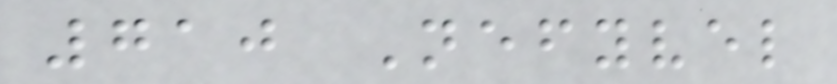710 Nefyvel
